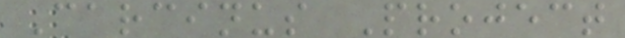Carcinus Project
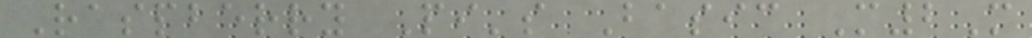Raspberry Pi's Basic M2M
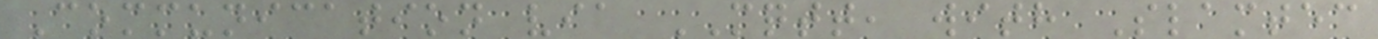Communication via MQTT, with Slamtec
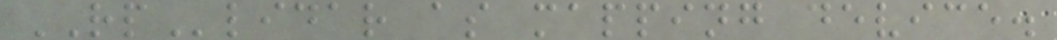RPlidar as mapping device.
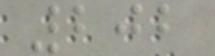202
